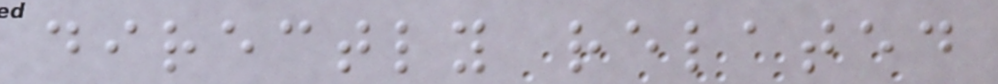directly related
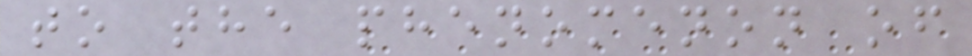to the phenomenon of
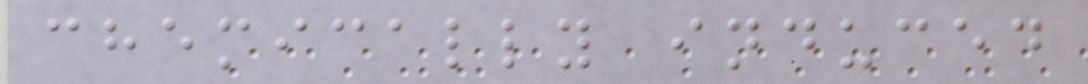chemically induced
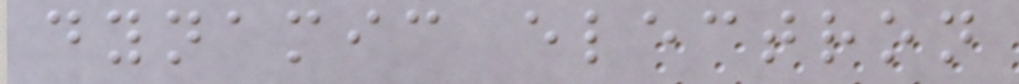dynamic electron
